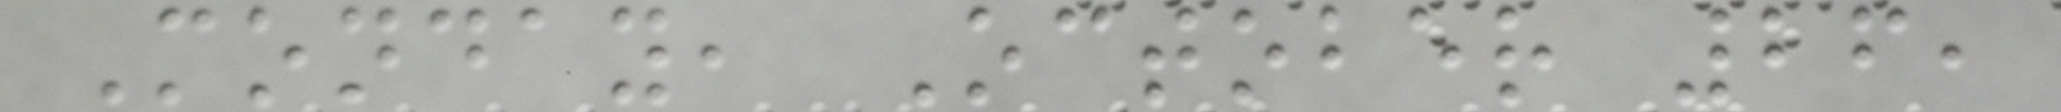Monday, October 26,
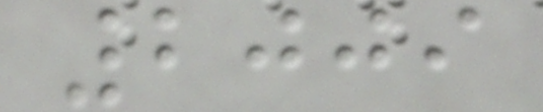2009
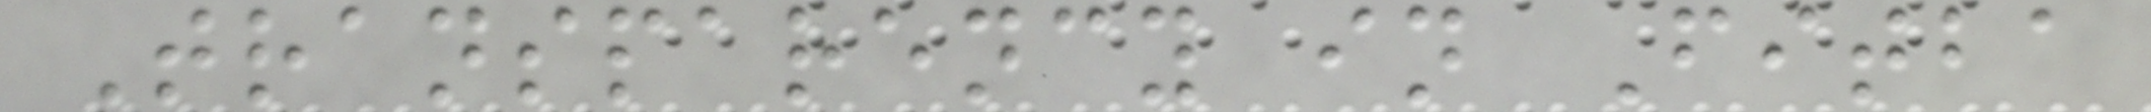Transparency in Fitba
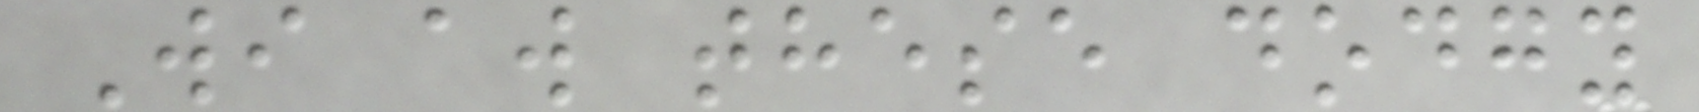Wi aw these dodgy
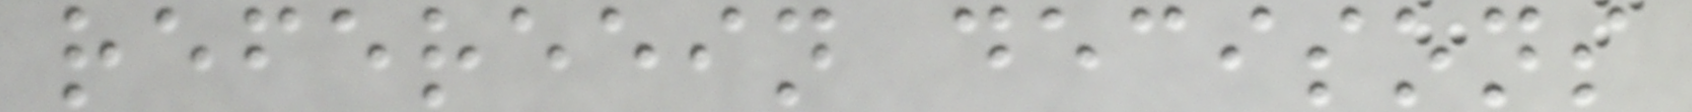refereein decisons
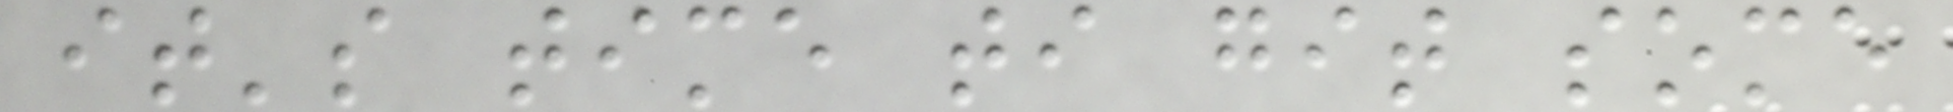it's time ti git some
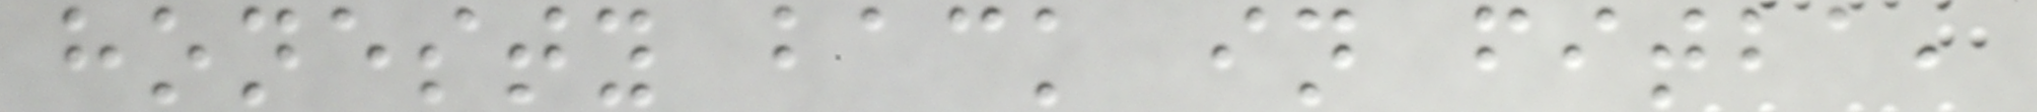honesty back in fitba,
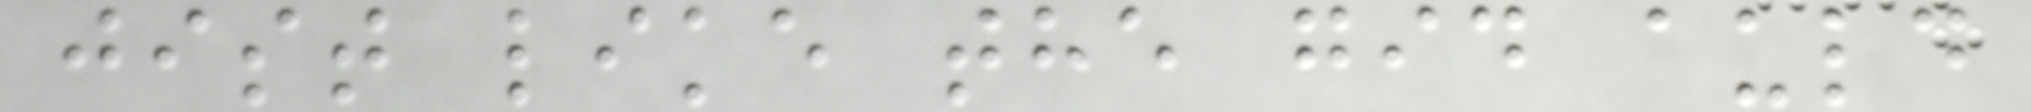jist like the gid auld
